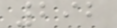292
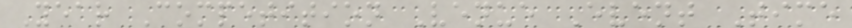Year Competition Venue Event Time
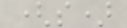(s)
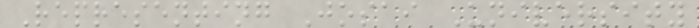Representing Josai University
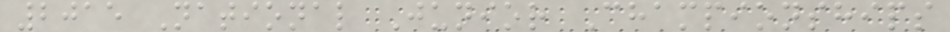2015 National Junior Championships
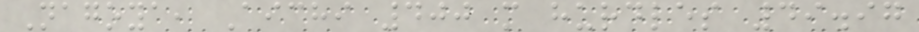Nagoya, Aichi 400 m hurdles 49.97
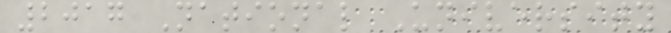2017 National University
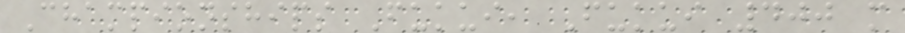Championships Fukui, Fukui 400 m
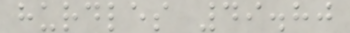hurdles 49.80
